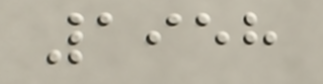1958
